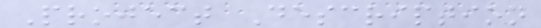Project Description
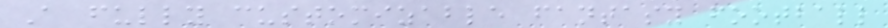A fully customizable fantasy football
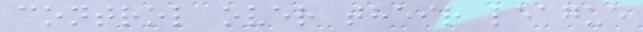control over their league
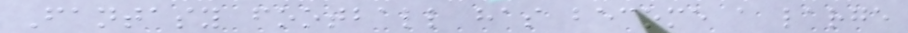Fantasy football has become a large
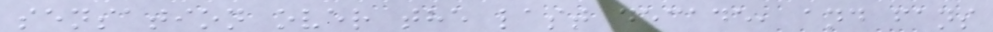sensation over the last decade, and fans
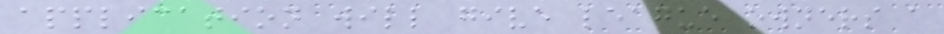application will give league owners a
